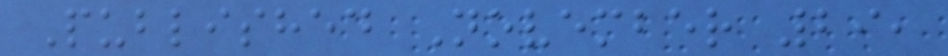Published November 29,
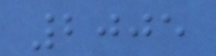2005
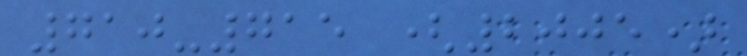710-715 (2005)
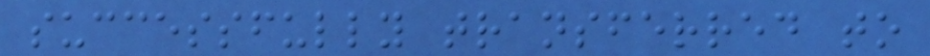successfully transferred to
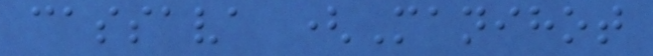cassava (Manihot
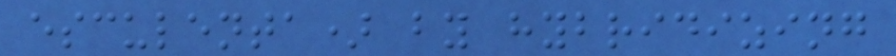esculenta) by hybridizing
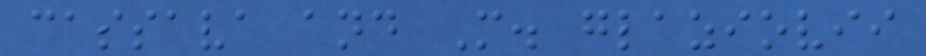cassava and M. glaziovii
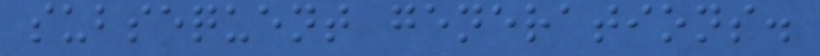subsequent generations.
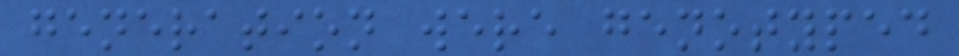generation were genotyped
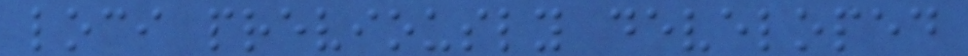loci previously developed
